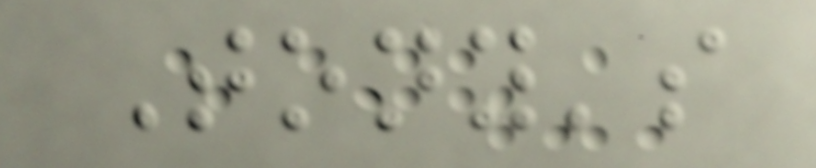Tony's
